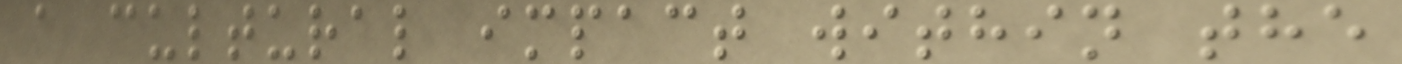a cultural impact within the
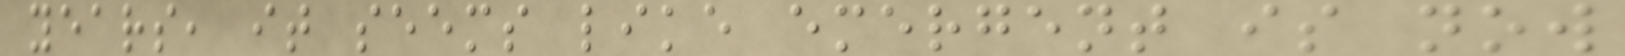years, it seems like emergent is now
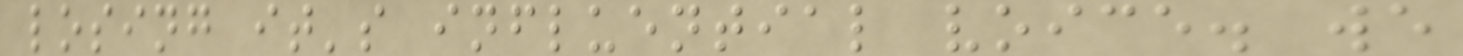losing it's influential voice. we
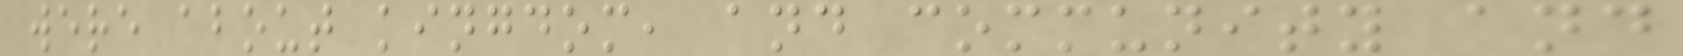were about kingdom, and community and
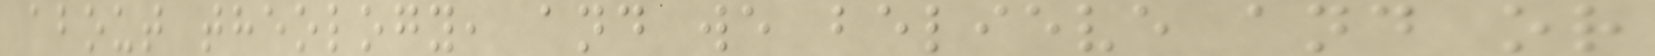about theology, and we believe and or
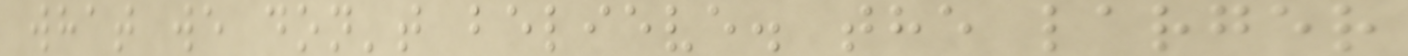what we don't believe. the larger
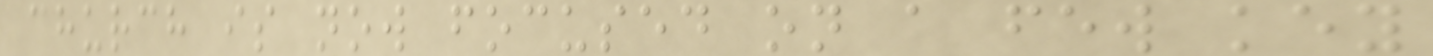church is now focused on a few key
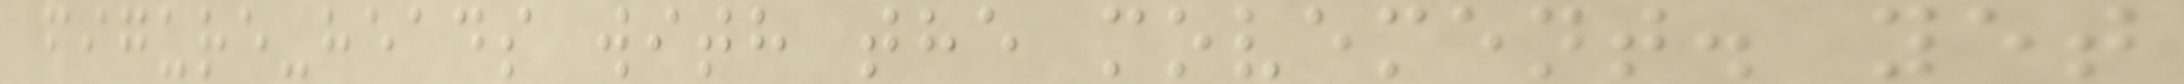figure-heads with the movement. yet
